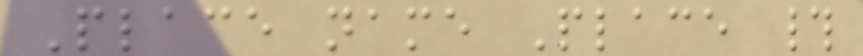Place name Place #
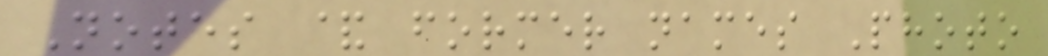Notes & former names Photo
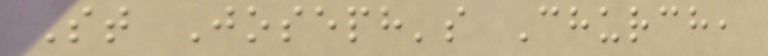St Joseph's Church,
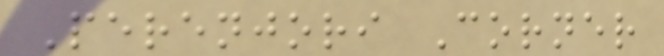Perenjori Corner
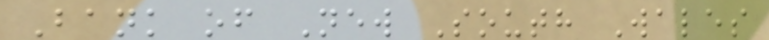Bank of New South Wales
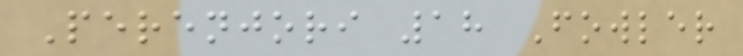Perenjori 18 Fowler
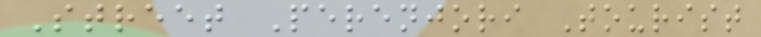Street Perenjori Tourist
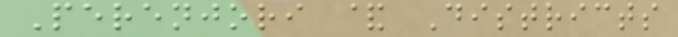Perenjori & Districts
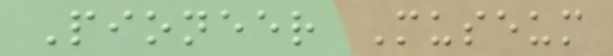Pioneer Museum
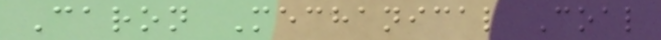Caron Mechanical Coal
